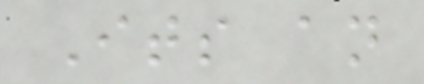Its an
